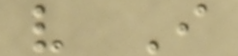v I
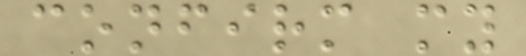confirm my
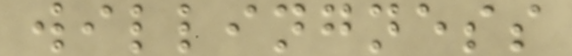willingness
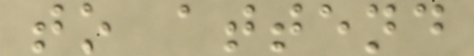to attend
